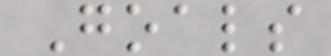Goals
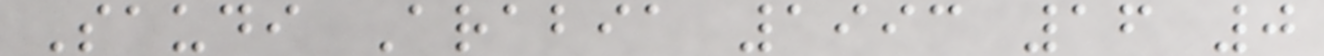Saudi Arabia 1993 16 0
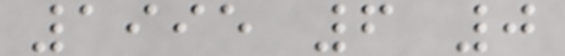1995 6 0
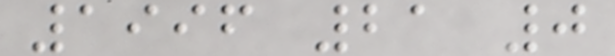1996 21 0
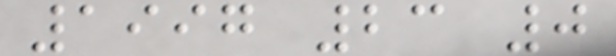1997 23 0
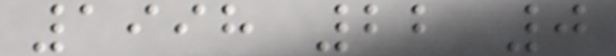1998 22 0
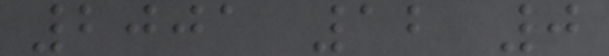2001 12 0
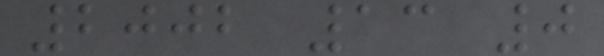2002 13 0
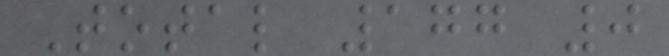Total 177 0
